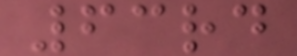63rd
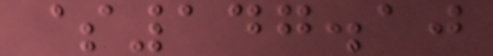$147.10
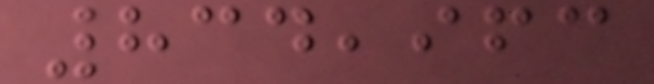834,963
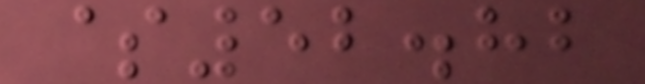$52.82
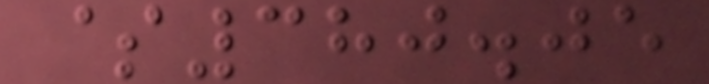$380.05
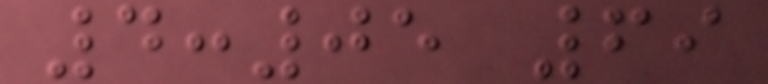4:05 69
